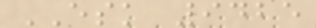ESK 9425
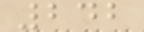242
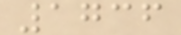1736
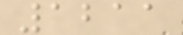1211
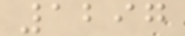1297
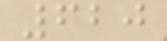620
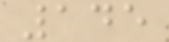145
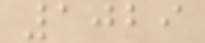1029
